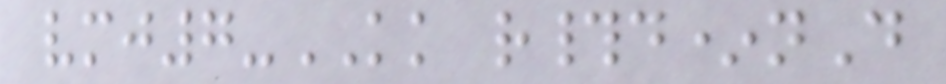vmj7-KK r#d*nD
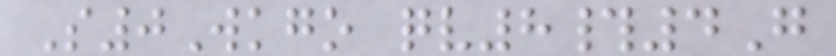S0Wkgo qv8#4G
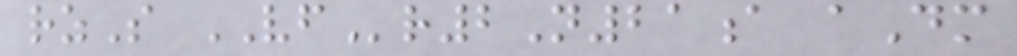rzS VFr2N21a aDm
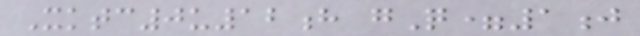Xktc0u12h gQ=1j
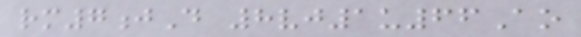rm7jD 8vj1u66Ao
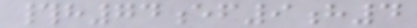#h74ef9h4
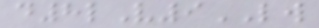d8lV9LW
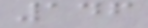146
